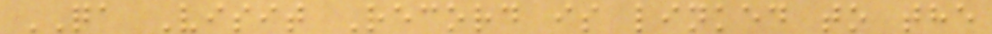QA Visit Record is linked to the
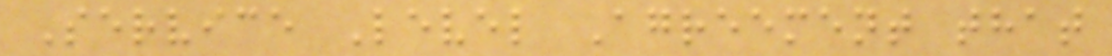Service Level Agreement that
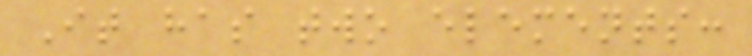It has two elements:
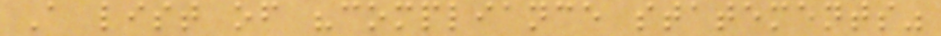A list of "compliance statements"
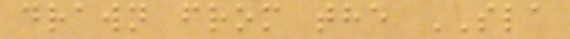drawn from the SLA
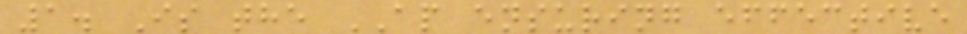1. Is the AP ensuring effective
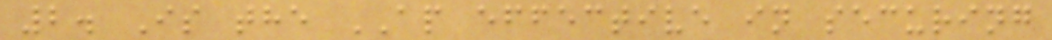2. Is the AP effective in securing
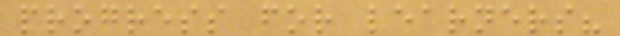progress for learners?
